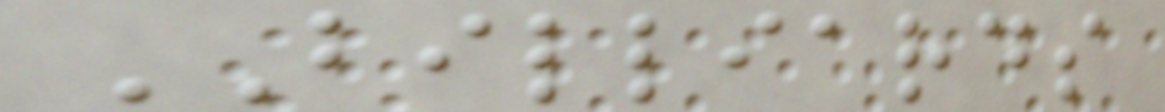BILLIARDS
